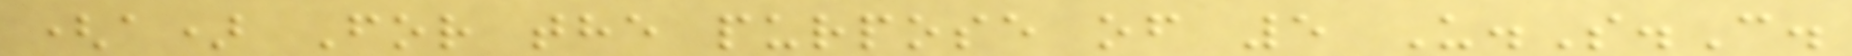(a) For the purpose of 5 U.S.C.
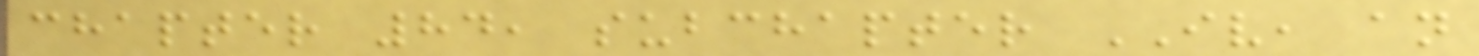chapter 84, subchapter IV, an
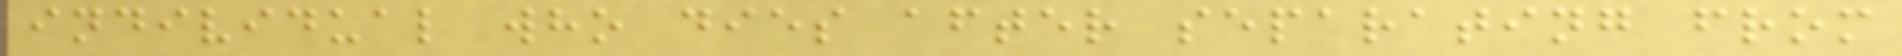individual who dies after separating from
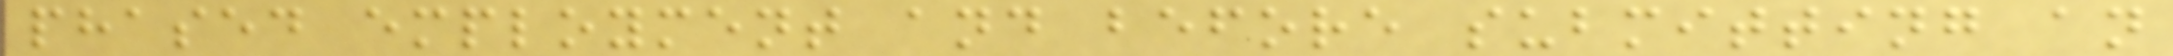phased employment and before submitting an
